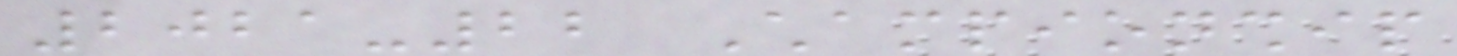2021-22 Championship
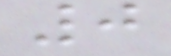0
